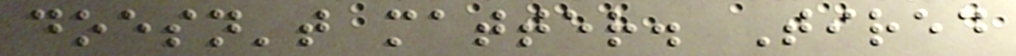doesn't matter. Tired
